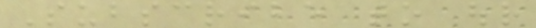Subscribe to our
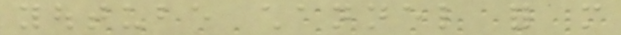youtube channel for more
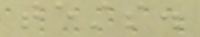tests.
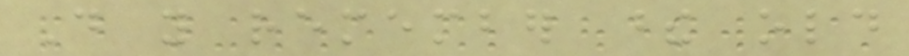Do you remember these old
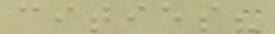cities?
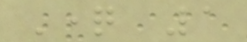Question 1
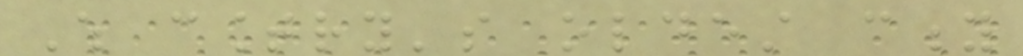Which country's oldest city
